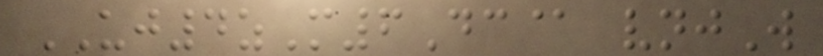UJ4zM6Dc@ vnjW
